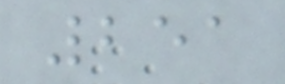251
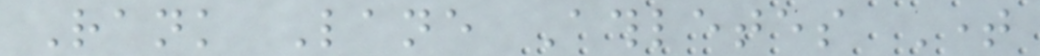Rank Lane Athletes Time
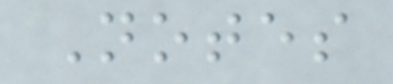Notes
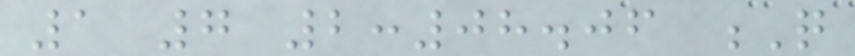1 7 2:08.06 Q
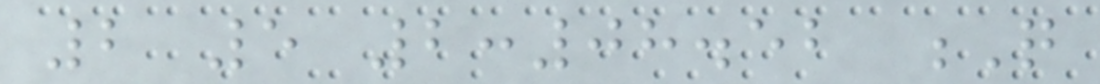2 5 2:08.52 Q
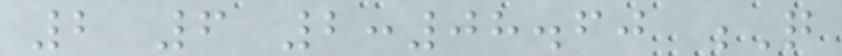2 6 2:08.60 Q
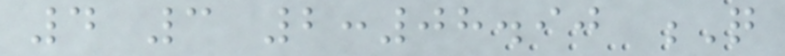4 3 2:08.90 Q
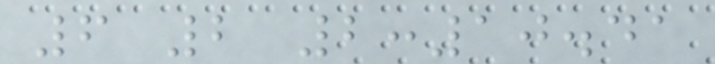6 2 2:10.41
